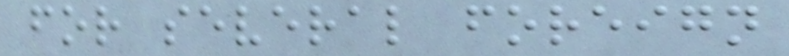for several foreign
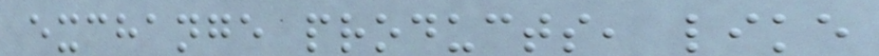exchange products, like
